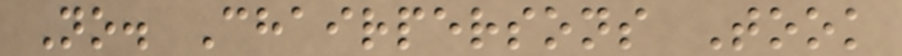No. Chairpersons Took
